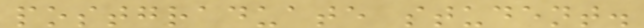postgraduate student.
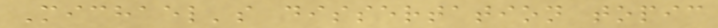Michael's dissertation topic
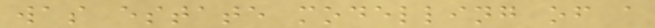was estate modelling of a
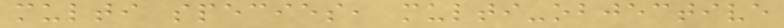multi species, multi-objective
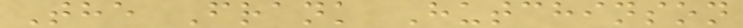The Frank Hutchinson
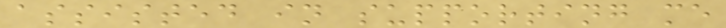assisted in supporting me
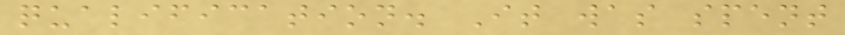qualification. It was spent
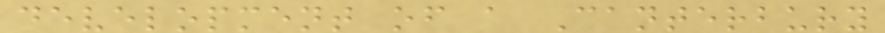development of a Canterbury
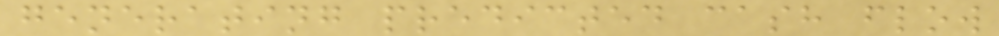generating predicted cash flow
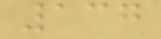137
